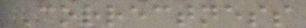Correctness
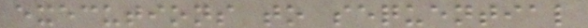executions to sequential
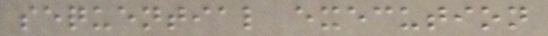sequential execution
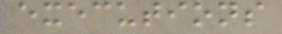executions
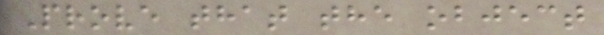Prove that the object
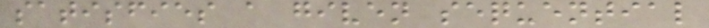satisfies a given sequential
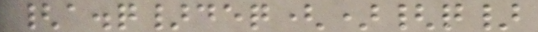{a.q}deq(){q}
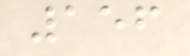156
